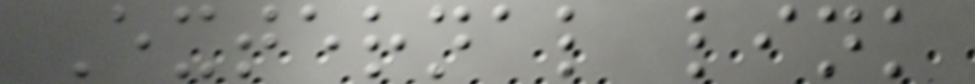External link
